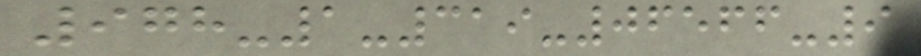978-1-319-06566-9
